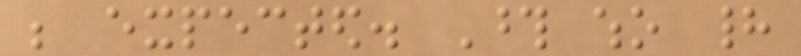be expected. Those who had
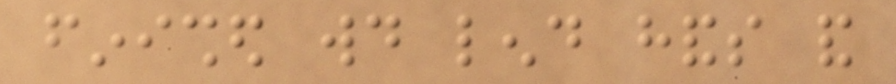finished would lend hands and
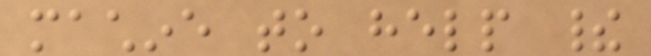machine to help their
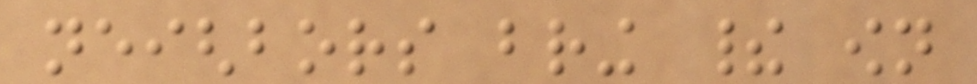neighbors bring their own
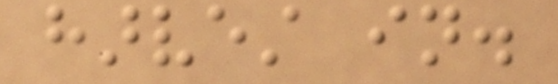harvest in.
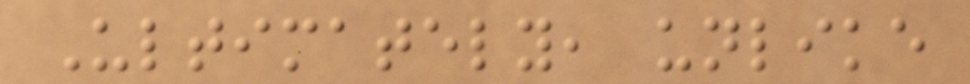Ultimately, unlike
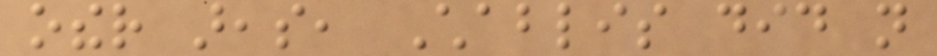other areas, Chablis did not
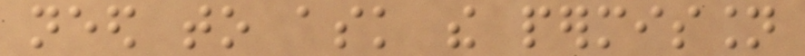need to ask the permission
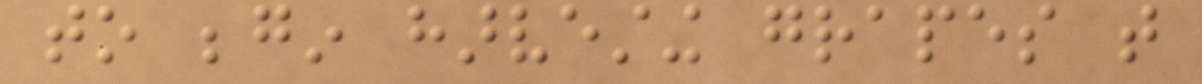to begin harvesting grapes that
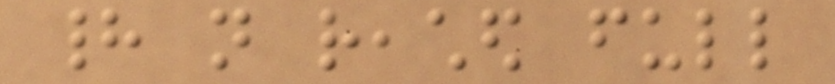had not reached full
